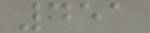451
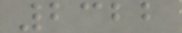2322
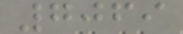7069
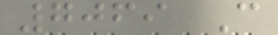7069 C
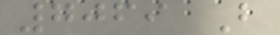7069 B
